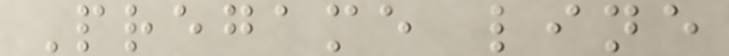Pregame line
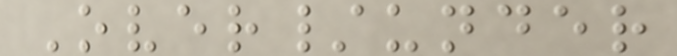Over/under
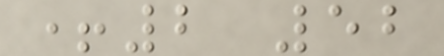+2 52
